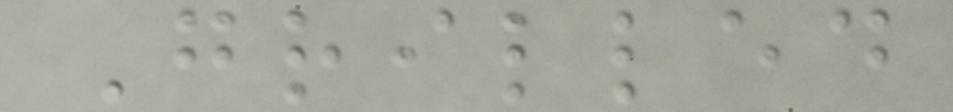Grilled
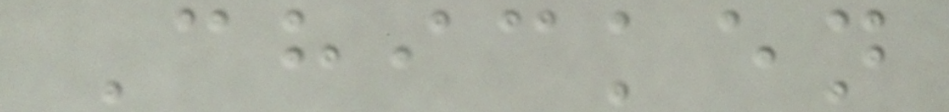Chicken
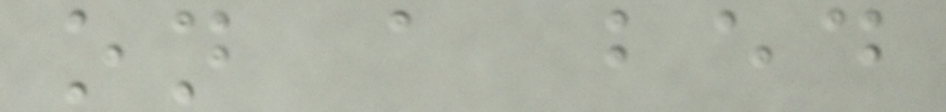on a bed
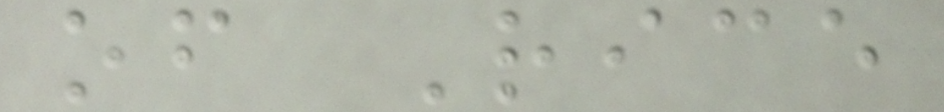of Rice
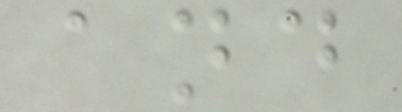and
